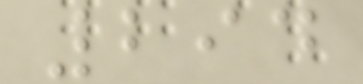294
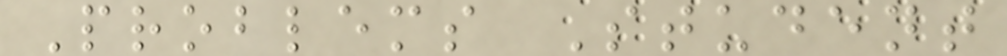Problems Student
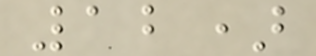12)
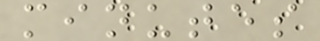minutes
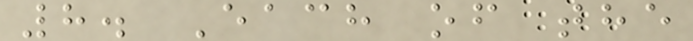8. Each of the
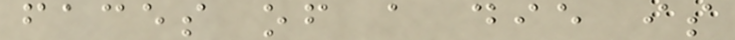faces of a die is
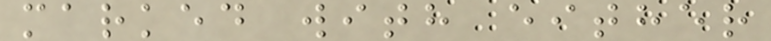marked with either
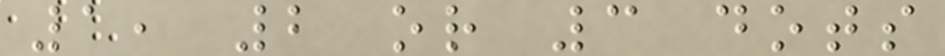1, 2 or 3 dots
